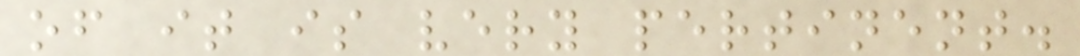of it is very pertinent.
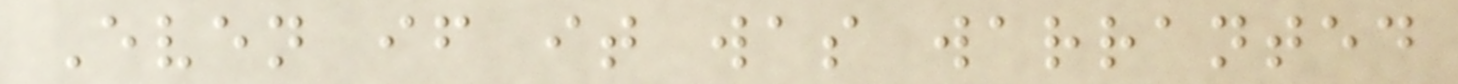Even if it was warranted
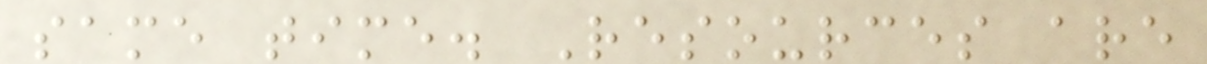same time. Resources are
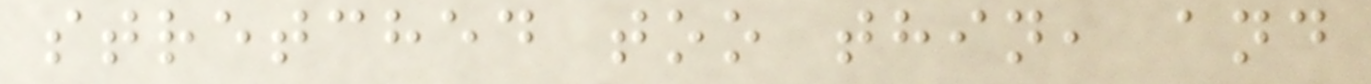stretched too thin, and
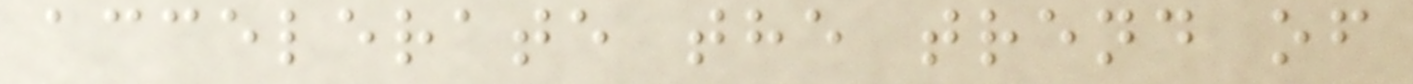accelerate the trend of
